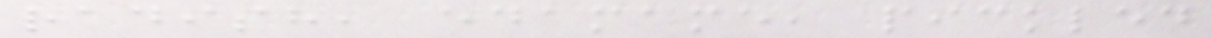radish, edamame, pickled
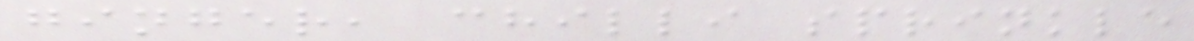ginger, chilli sprinkle
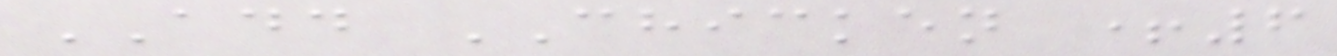ADD CHICKEN +6
